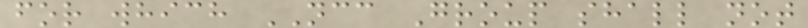for which NCC Group shall not
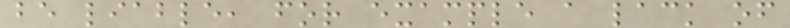be liable, for example a lack of
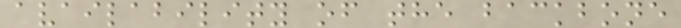availability of the backbone
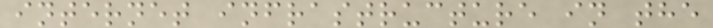internet infrastructure in the
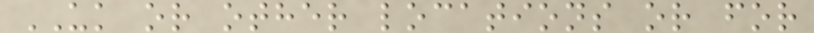UK or other locations or for
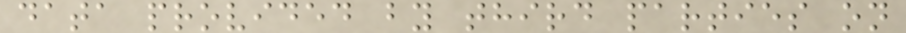data provided by third parties on
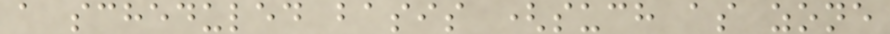a scheduled basis (such as zone
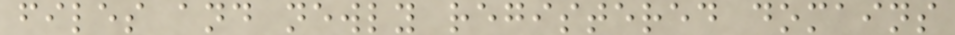files and newly registered domains
